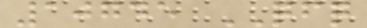10745 QFQ
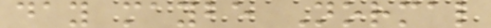day maybe Normal
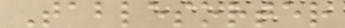Tablesorter
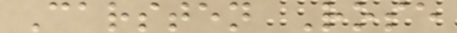Carsten Rose
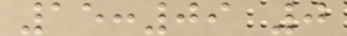15:09 0
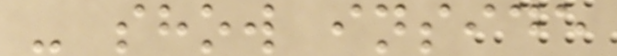- show inside
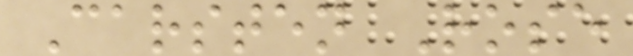Carsten Rose
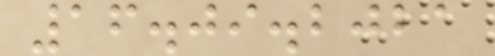16.09.2021
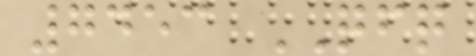7453 QFQ
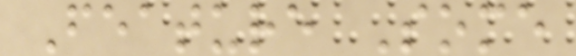Feature Some
